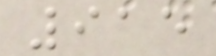915
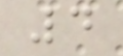4
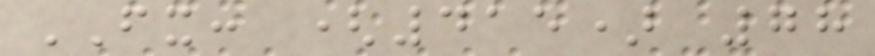FX: (415) 78
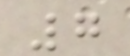7
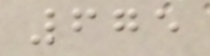675
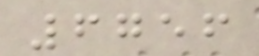6756
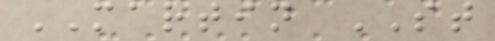MARTIN ST
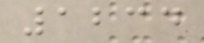1234
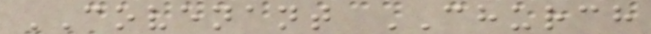COVENANT CHURCH
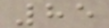85
